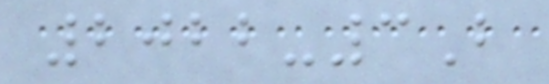2022-3B
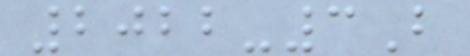2022-3B
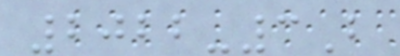2022-3B
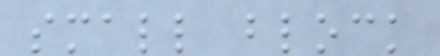small block
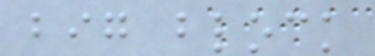big block
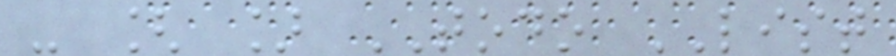- [ ] TODO LIST
